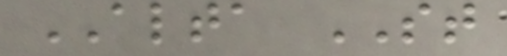ALTA ST
